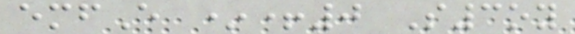emfE *+0 S3oy
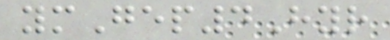ymGep4Hyr
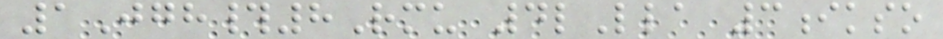1Jgh#8Rmu 4lLla 3ikso
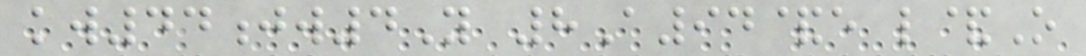kw44jw4Y 8A94&e l&O
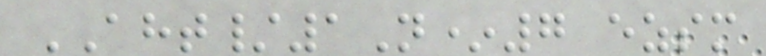AHT/1N*7 ezsm
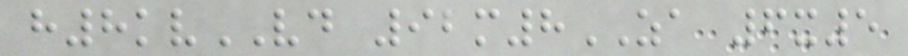h8kvVD 92m8ZA 6x5
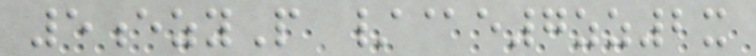5ezyP /@e7zz2x
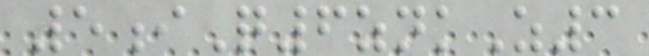5iQ6znkZ3
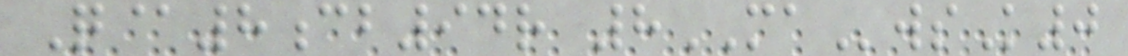Q@8cb94r 8MAwsK0
